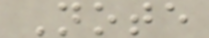Note
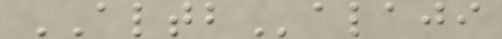ALTBalaji
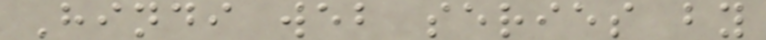Hindi web series by
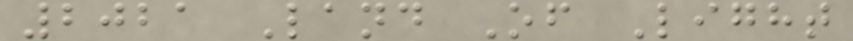2021 Land Of Light
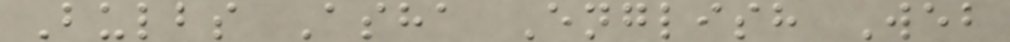Bulbs Asha English Web
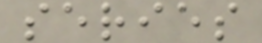series
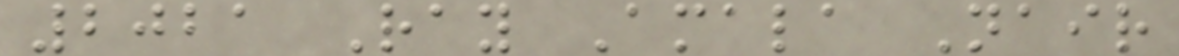2021 Ray Amala Nair
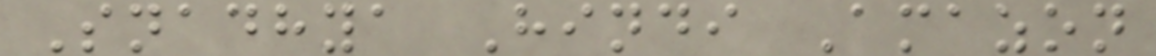Snadhya Hindi Amazon
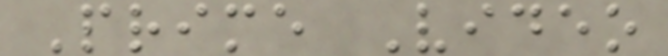Prime Video
